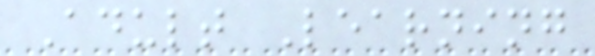Adult Learning
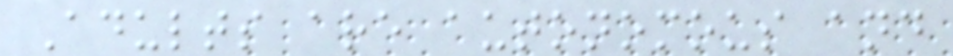Adults are autonomous and
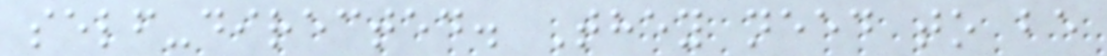self-directed. They need to be
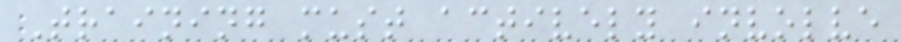Training must actively involve
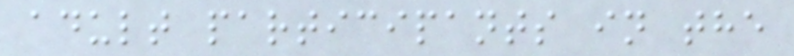adult participants in the
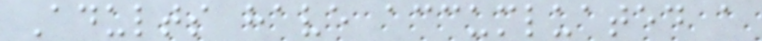Adults have accumluated a
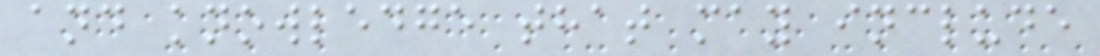and knowledge that may include
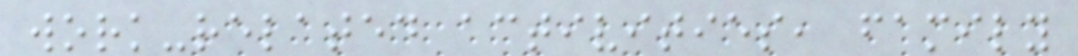work-related activities, family
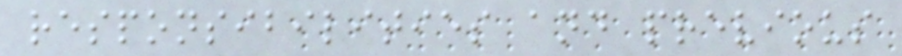responsibilities and previous
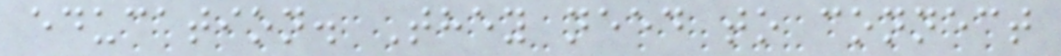education. They need to connect
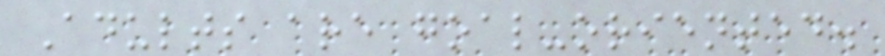Adults are goal-oriented.
